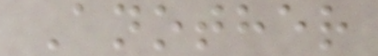Another
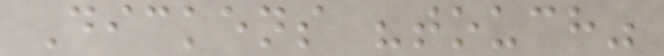Dickens "touch"
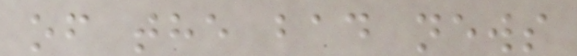of the bad news
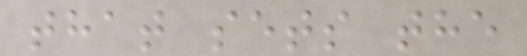that sets the
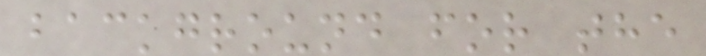background for the
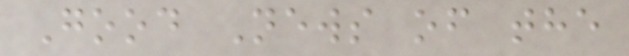Good News of the
